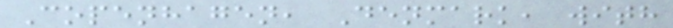Copenhagen, Denmark, with
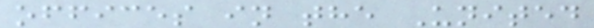offices in the United
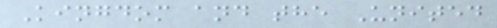Kingdom and the United
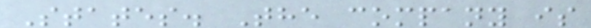States. The company is
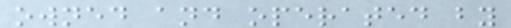owned and operated by
